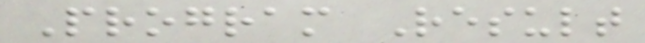Program Result
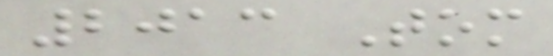2013 Tom
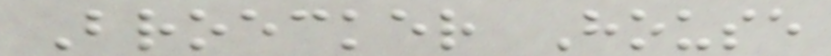Broecker House
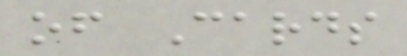of Cards
